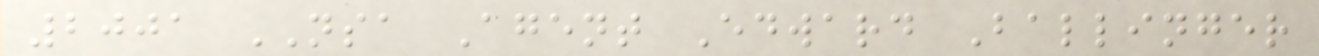2001 NSA Agent Edward Ballinger
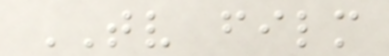TV film
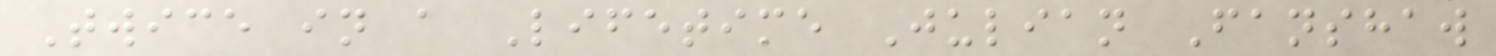Twice in a Lifetime Julian Fanshaw
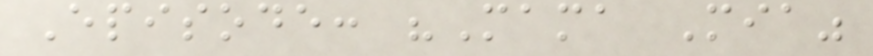Episode: "Mama Mia"
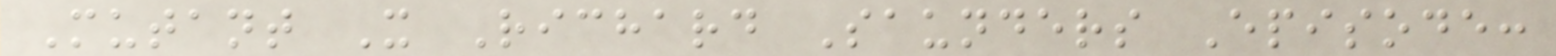Mutant X Richard Saunders Episode:
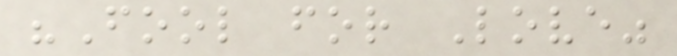"Fool for Love"
